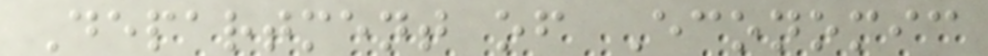Department of Economic
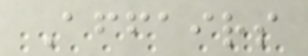Affairs
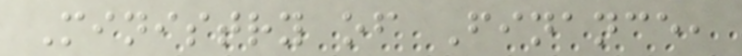Ministry of Finance,
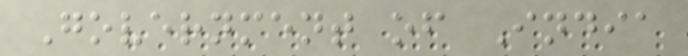Government of India
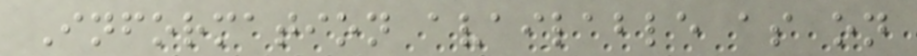Information available as on
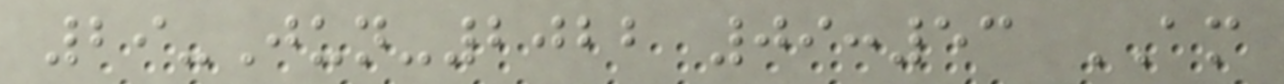29-Jun-2022 09:53 AM
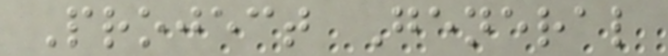Project General
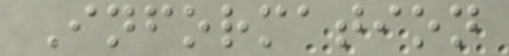Information
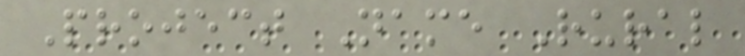Project Name Rural
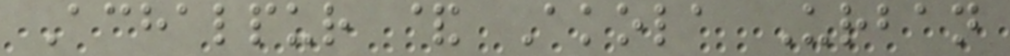Achalpur & Akola Urban
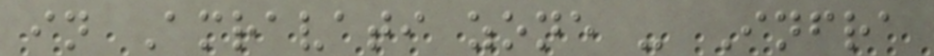in Amravati zone - Infra
